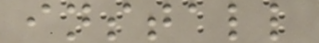install
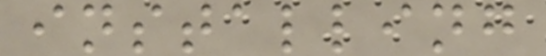installing
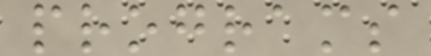programs
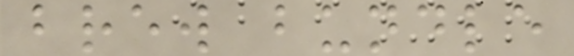brew bundle
